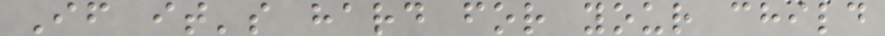If it's hard for your child
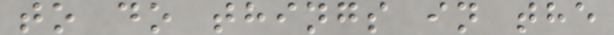to do things in the
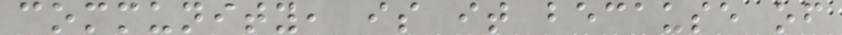community, is it because of
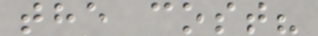the cost?
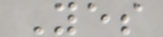Yes
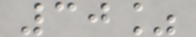30%
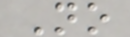No
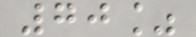70%
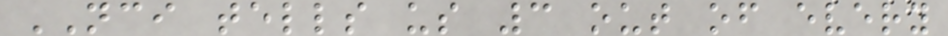NCI tells us 3 out of every
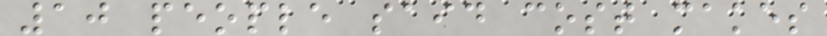10 people said cost makes
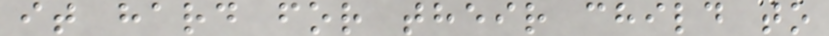it hard for their child to
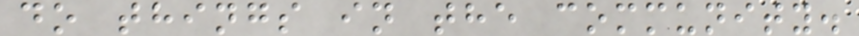do things in the community.
